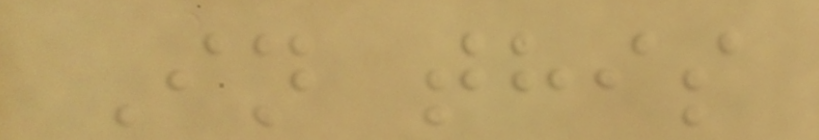In this
